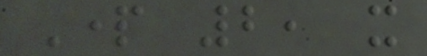Part 2, it
